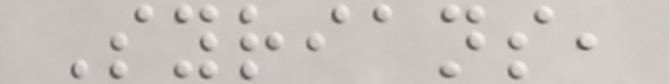Syrians,
